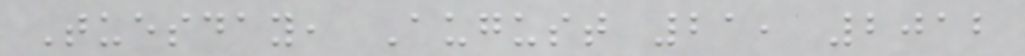Tuesday, August 21, 2012
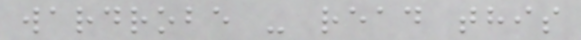wardrobe - read this
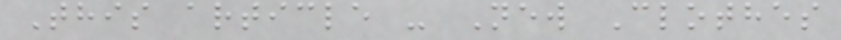This article - New Clothes
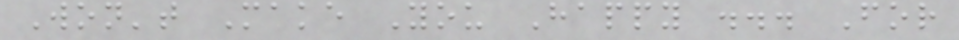Won't Make You Happy ... For
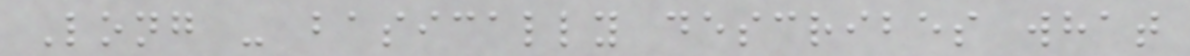Long - basically describes what
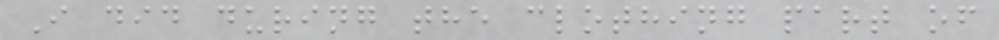I did during the clothing part of
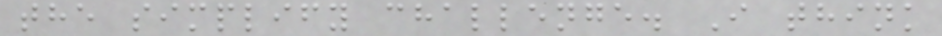the simplify challenge. I think
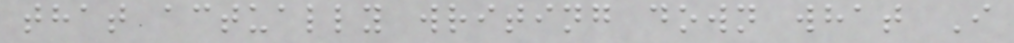that actually writing down what I
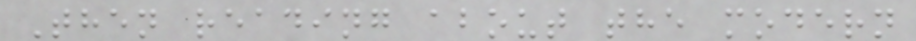Then reading about the modern
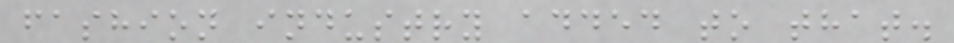fashion industry added to that.
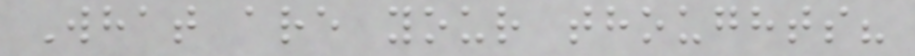What are your thoughts?
